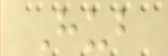Hub
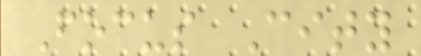Focus City
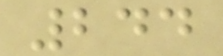244
